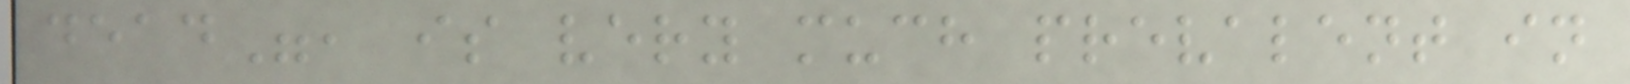dead", is very much prevalent in
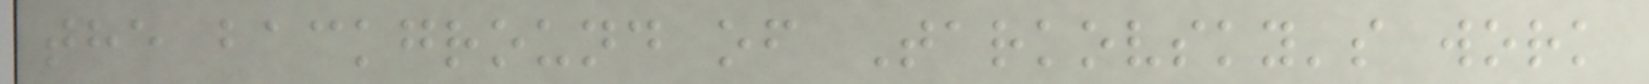the background of Tarkovsky's work
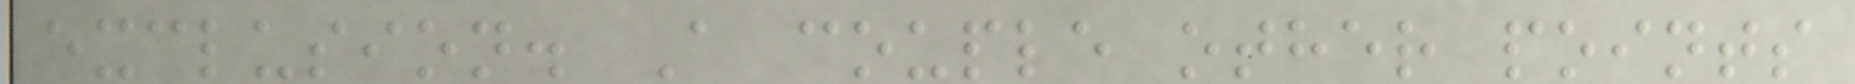exclusion. A couple other points
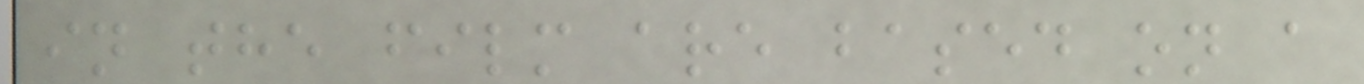in the film are based on a
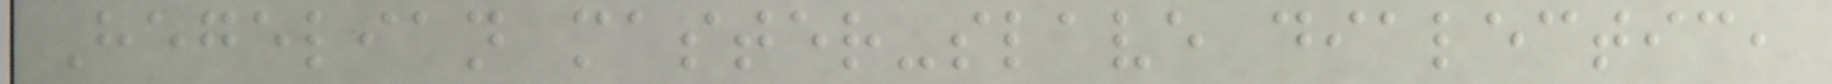Hegelian master-slave dialectic,
